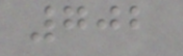702
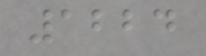1224
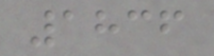1836
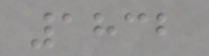1832
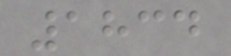1834
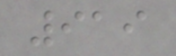919
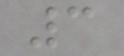3
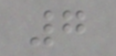7
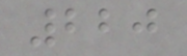220
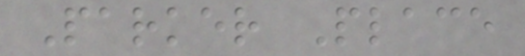Parker Place
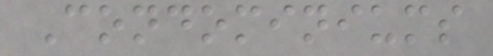Condominiums
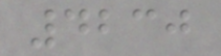4230
